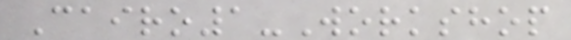Cairo1-Workshop
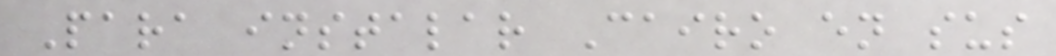Para instalar Cairo en sus
